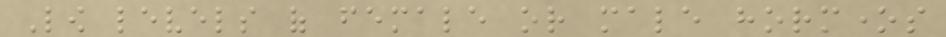Low levels of female or male hormones
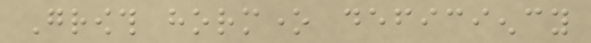Growth hormone deficiency
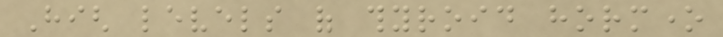High levels of thyroid hormone
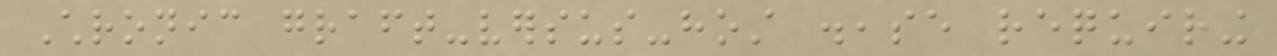Chronic graft-versus-host disease requiring
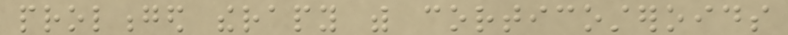prolonged therapy with corticosteroids
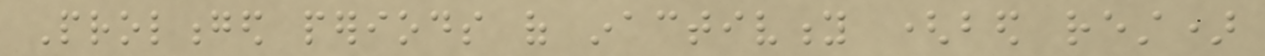Prolonged periods of inactivity (bed rest)
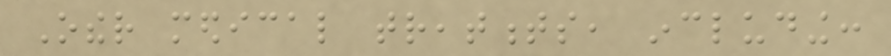Other medical treatments, including:
